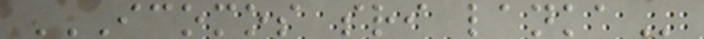ICOMOS SRI LANKA
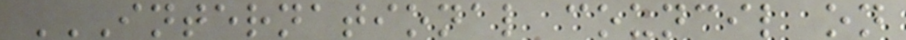INTERNATIONAL COUNCIL ON
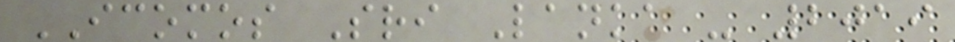ICOMOS Sri Lanka - 2019
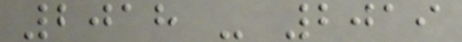2018 - 2019
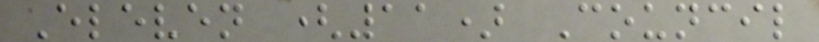Eleven (11) Council
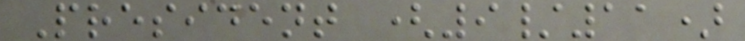President (9/11)
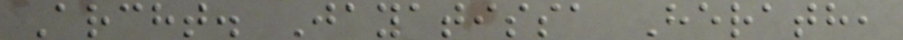Archt. Jayatissa Herath,
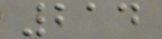214
